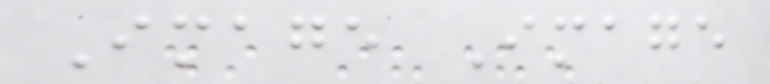Image Image
